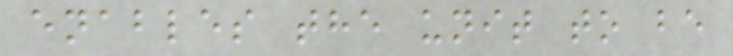enables the unit to be
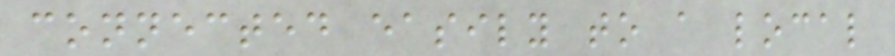connected easily to a local
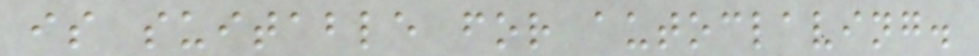is suitable for autoclaving.
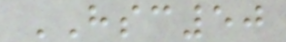HSC50
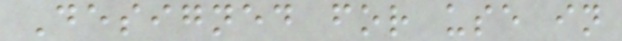Designed for use in
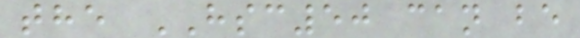the HSC50 can be
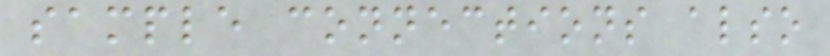sample connections also
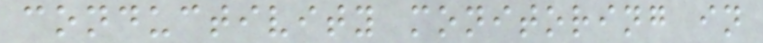conductivity monitoring in
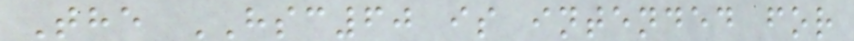The HSC60 is intended for
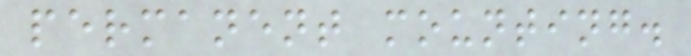permanent mounting.
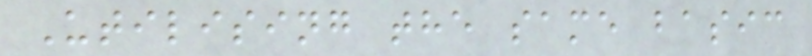Utilising the same basic
